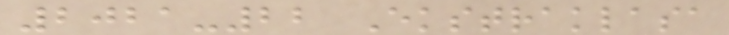2021-22 Ekstraklasa
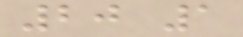20 1
